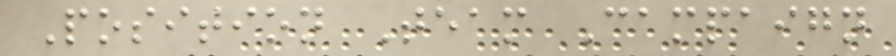Position Team Campaign
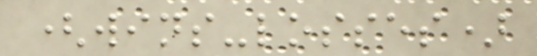(wins-losses)
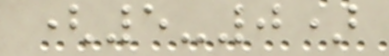(5-0)
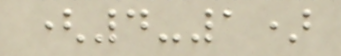(4-1)
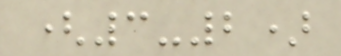(3-2)
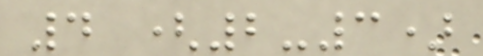4 (2-3)
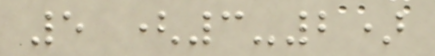5 (3-2)
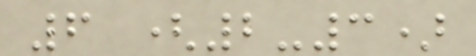6 (2-3)
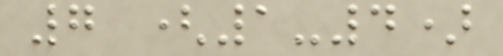7 (1-4)
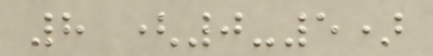8 (0-5)
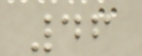46
